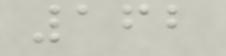162
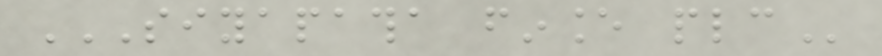SIYAPATHA FINANCE PLC
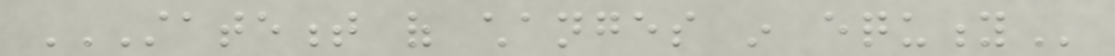STATEMENT OF CHANGES IN EQUITY
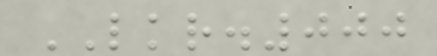LKR.000
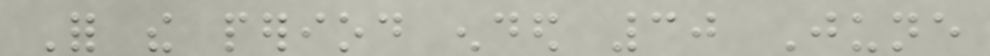For the period ended 30 June
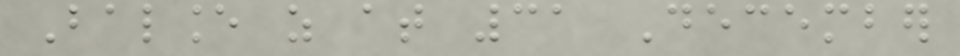Balance as at 31 December
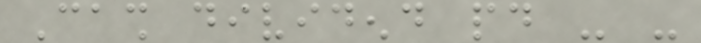Cash dividend paid - -
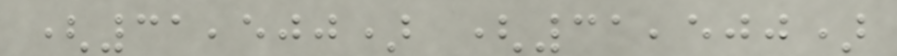(31,500) (31,500)
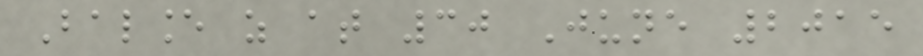Balance as at 30 June 2015
